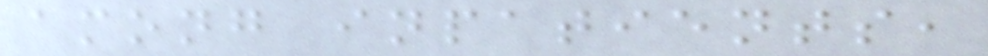among inpatients,
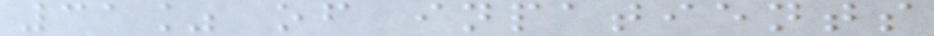31% of inpatients
